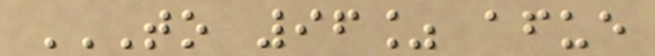TO 96% AFUE
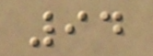94
